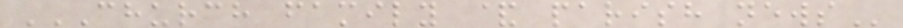CHURCH FAMILY & PARISH NEWS
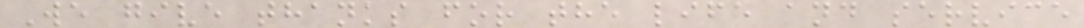We give thanks for the life and service
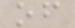of
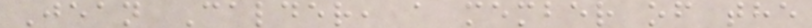Jean Calder, a member of the
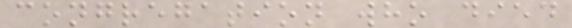congregation who died
